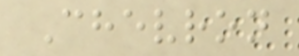Chevron
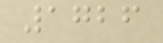1726
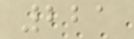221
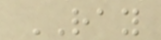RAY
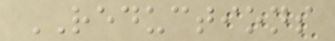REDUCTIONS
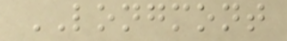LONGMONT
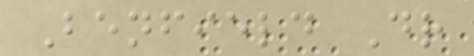Benfield Dr
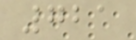721
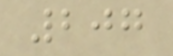207
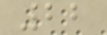22
